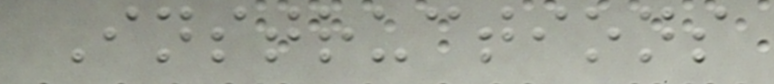Instructions
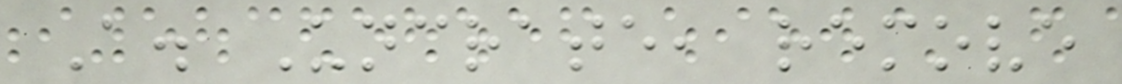A. Uncrate, remove
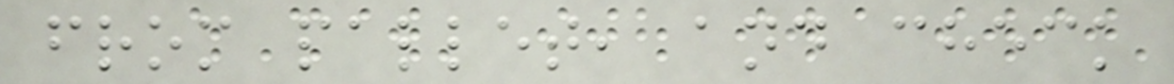from pallet, and check
